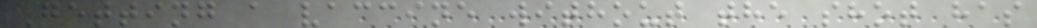Getting a vaccine without the shot has
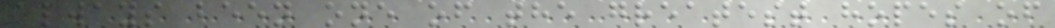always been one of the greatest hopes of
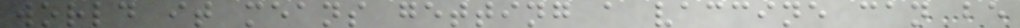world it means getting a vaccine can be
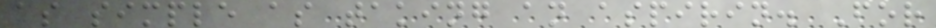as simple as taking an aspirin. For
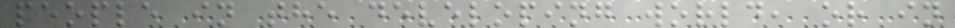people in the developing world, or in
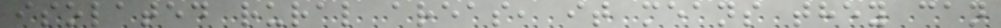isolated rural areas, it means they can
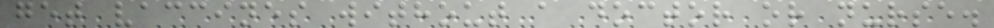get vaccines without a doctor or nurse.
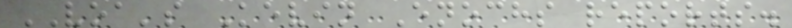VOA's Kevin Enochs reports.
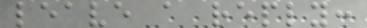leave a reply:
